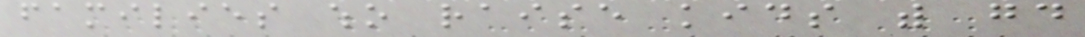families who raise kids with good
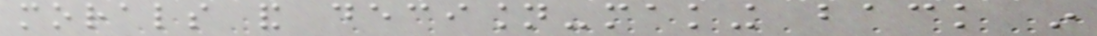morals and decision-making back in
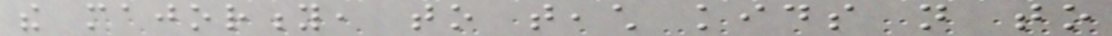the majority, to teach kids not to
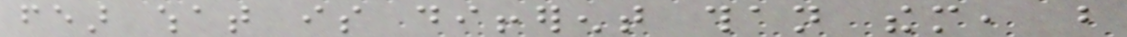fear what is different than them, but
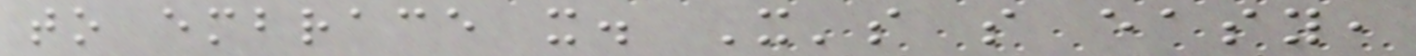to embrace it. It's so easy,
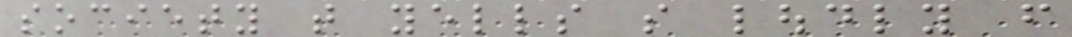society that yells so loudly from
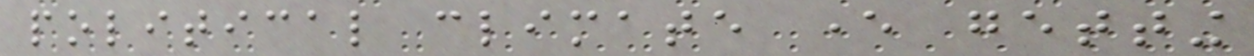political climate ever getting
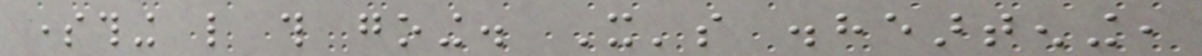something like this going. It's disheartening,
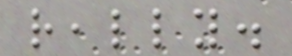really.
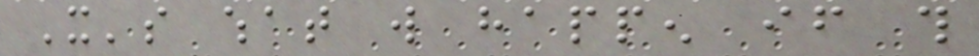It's what will happen if this
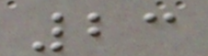23
